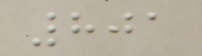801
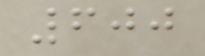600
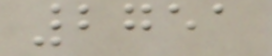2751
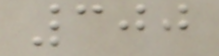300
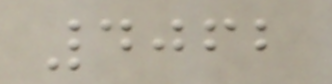4062
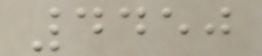4450
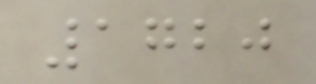1720
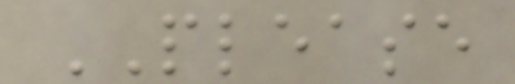PLEASE
